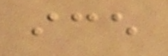ice
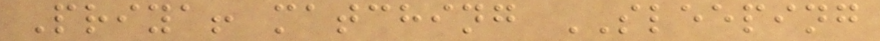Priya! matching SLEEPING
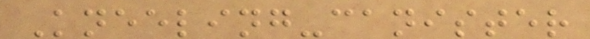Kneeling-canister
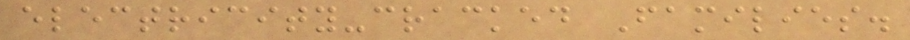electricity-cracked Families.
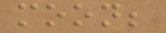moon;
